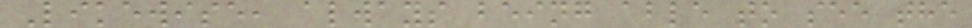Likewise, always being able to see the
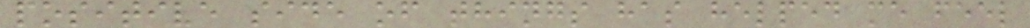positive side of things has helped me feel
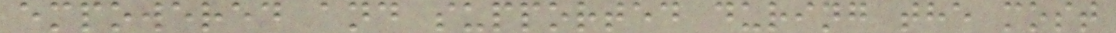empowered and supported during the most
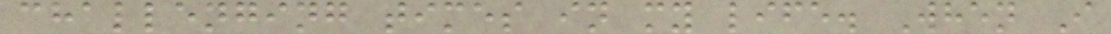challenging times in my life. When I
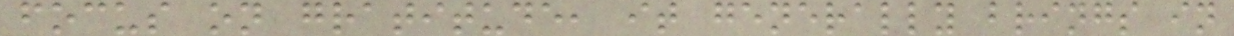focus on gratitude, it generally brings in
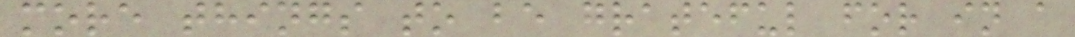more things to be grateful for in a
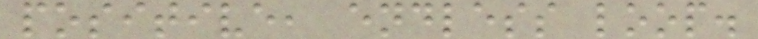positive, endless loop.
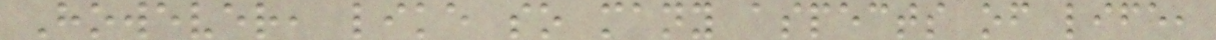However, like so many aspects of life,
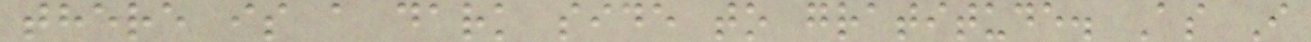there is a dark side to gratitude. As I
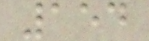154
